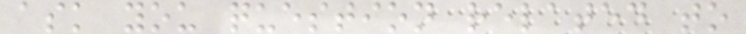ask you question related to
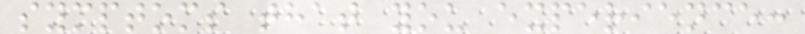symptoms that you experience:
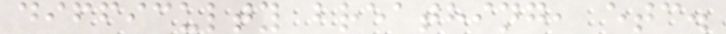difficulty breathing, etc.
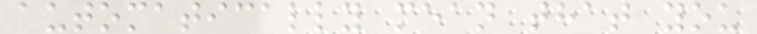automatically mean that you
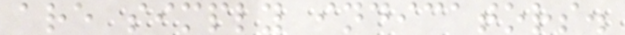are simply indicators.
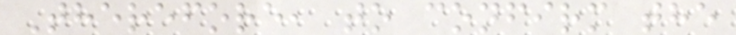Therefore, to confirm the
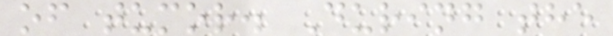of tumor. During the
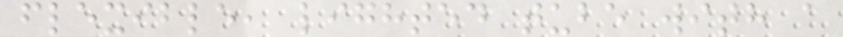flexible, lighted tube with a
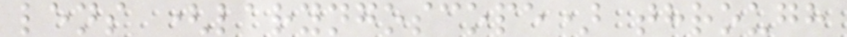lens (laryngoscope) through
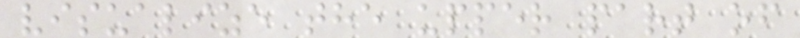visualize the upper part of
